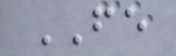FE
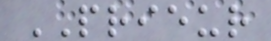PRIEUR
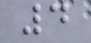4
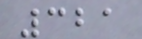321
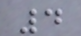4
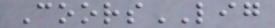CoorsLIG
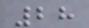28
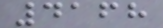4168
